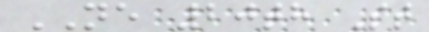NE 20th St
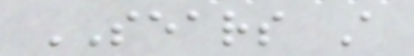SEARS A
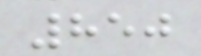850
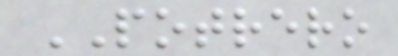POTRERO
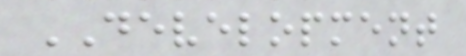DEVELOPMENT
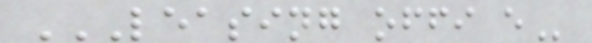LEASING OFFI E
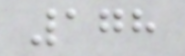178
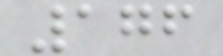176
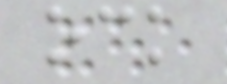ock
